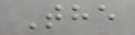The
